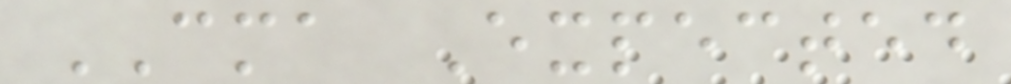CMA Expected
